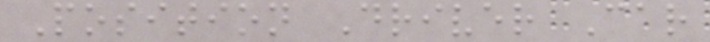Position Driver Car
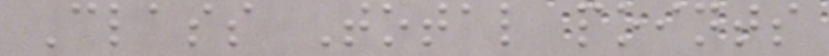Class Total points
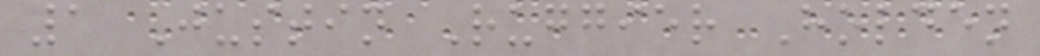1 Justin Ruggier Holden
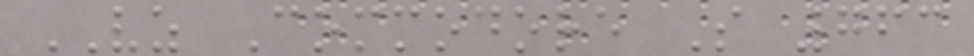VZ Commodore S 763
